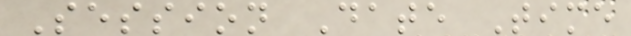Session Date Time
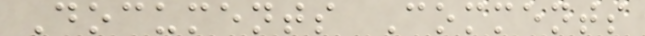Documents Comments
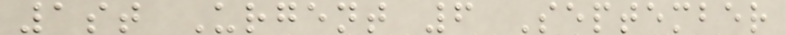1st Urgent 6 September
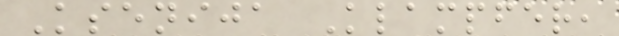Ksenija Klampfer,
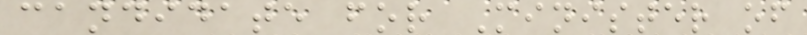candidate for Minister of
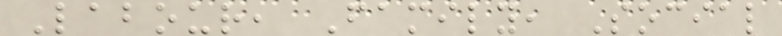Labour, Family, Social
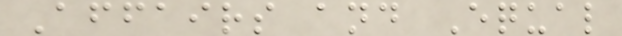Affairs and Equal
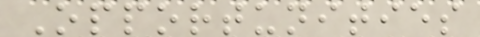Opportunities
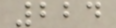224
